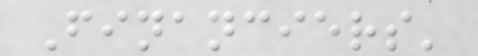Financiers'
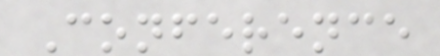Conference
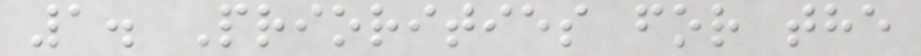1. Priorities for the
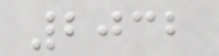2032
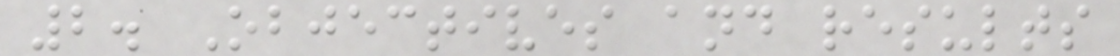2. Objectives and results
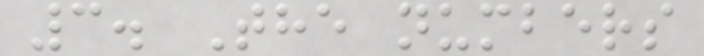3. The numbers
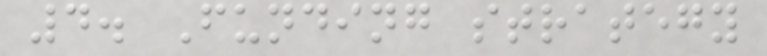4. Funding strategy
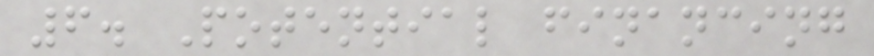6. Potential financing
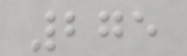275
